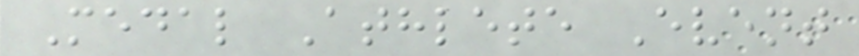Medal Athlete Event
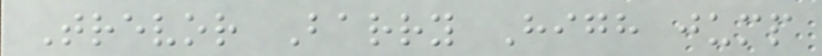Trevor Barry High jump
